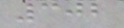302
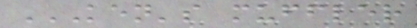KEN'S MUFFLER
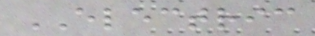ELECTRIC
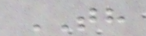TH
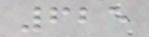625
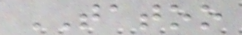TATOO
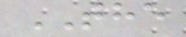THE
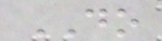DO
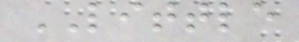LITTLE
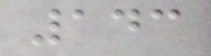143
